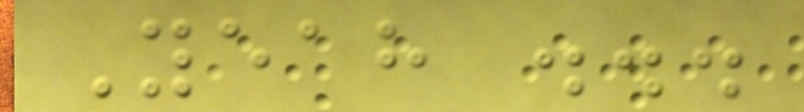Yeah ...
